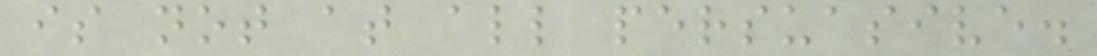is not at all persuasive.
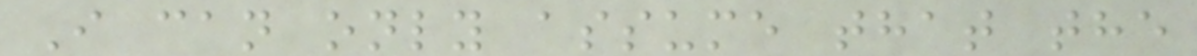I can only assume that the
